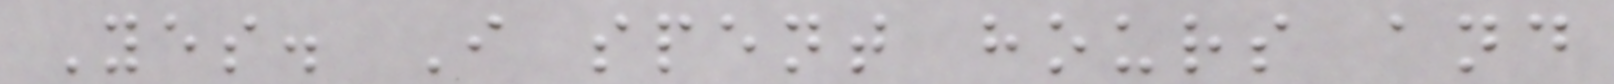Yes. I spent hours and
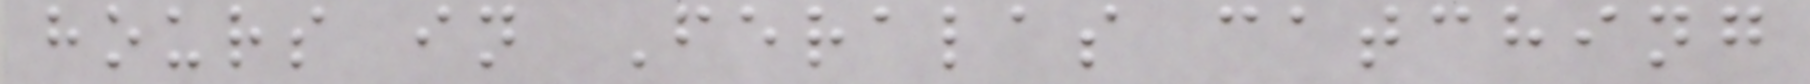hours in Feralas catching
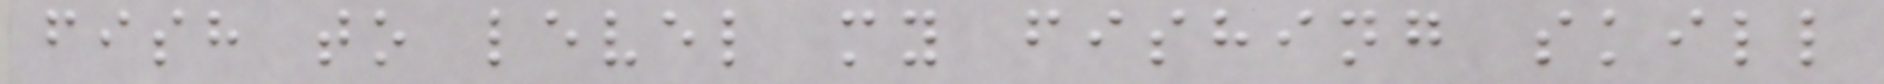fish to level my fishing skill
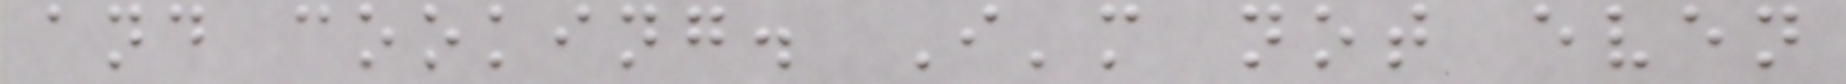and cooking. I'm not even
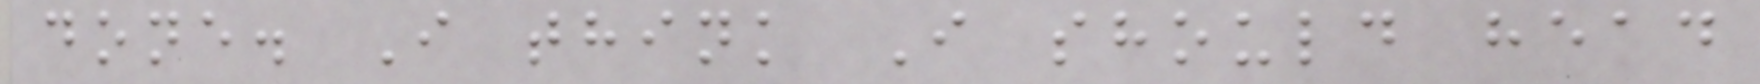done. I think I should head
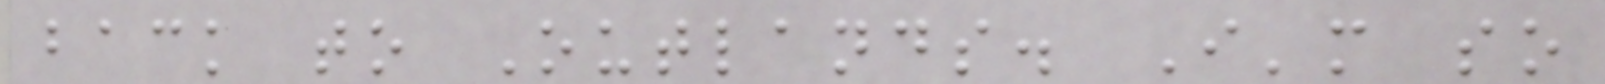back to Outlands. I'm so
